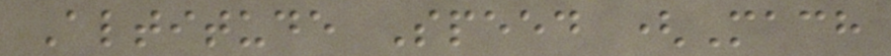Altitude Speed (Mach
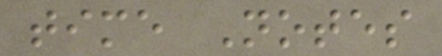time Notes
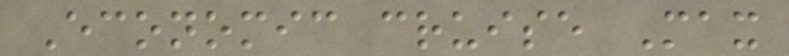Economic cruise Max
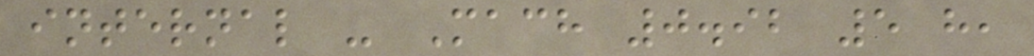internal - Mach 0.92 5 h,
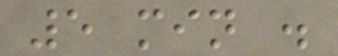5 min .
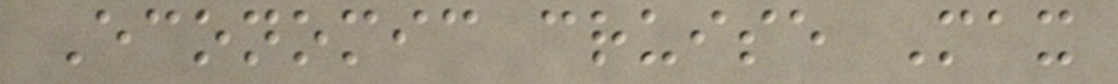Economic cruise Max
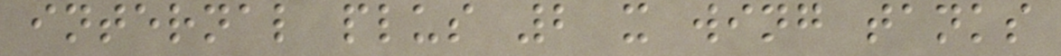internal plus 2 x wing tanks
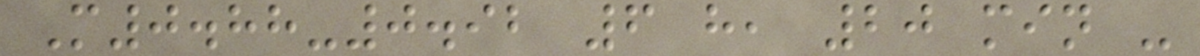M0.88-0.92 6 h, 20 min -
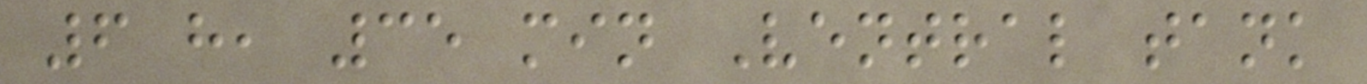6 h, 35 min Ventral tank
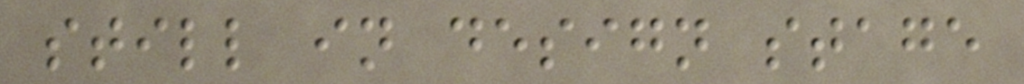still in design stage
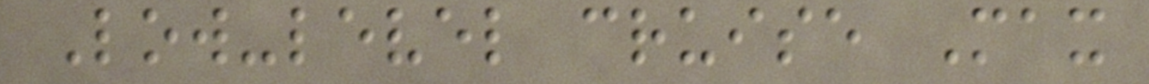Low-level cruise Max
